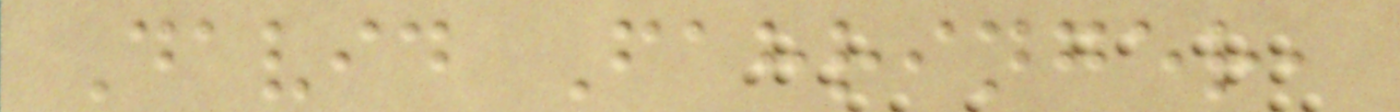David Fahringer,
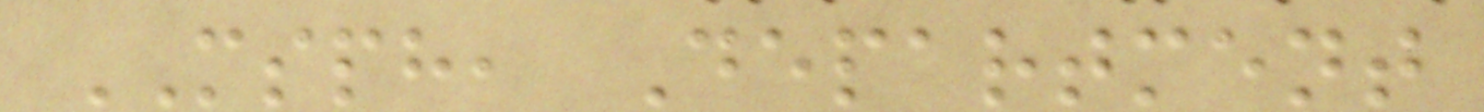MSPH, Department
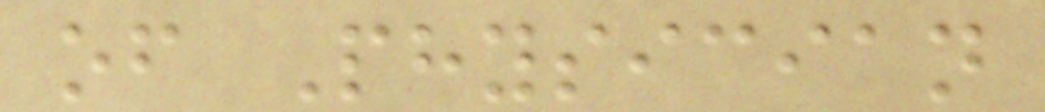of Physician
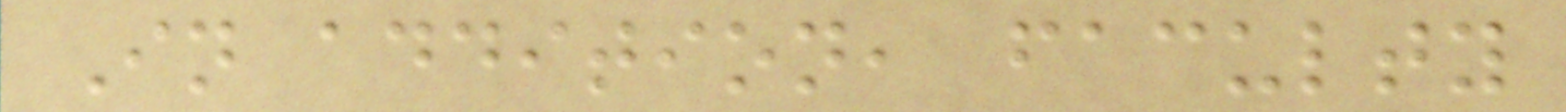In addition, faculty
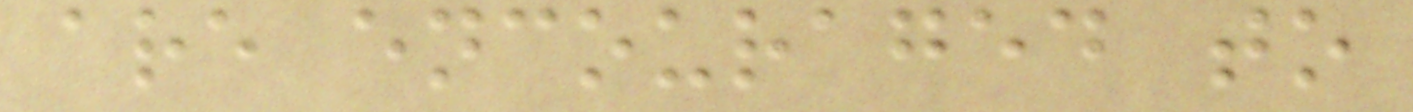are encouraged to
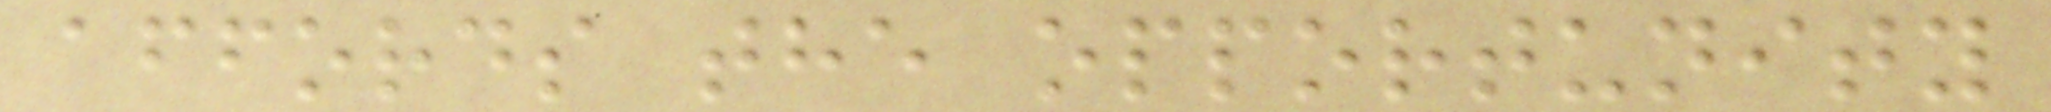affords the opportunity
